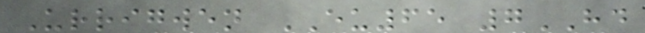Urrigwen EU65 7HD
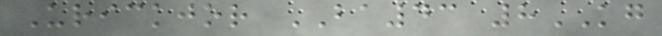Urickjor BA43 8KG
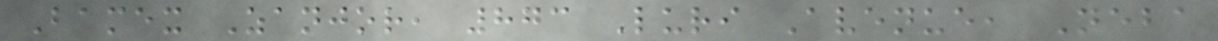Bamex Zanjor, 873 Luri Avenue, Neba
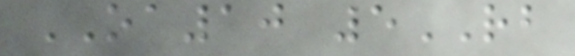OA10 5RB
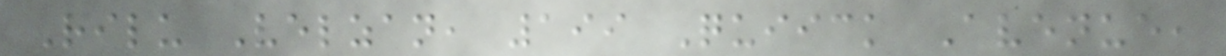Rilu Velzan, 199 Quiick Avenue,
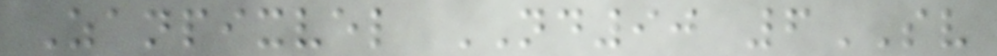Zanpixvel ND90 6SV
